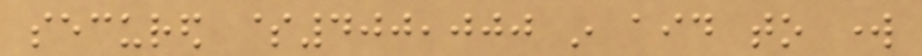secured $400,000 in aid to work
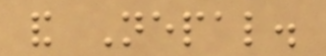and Nepal.
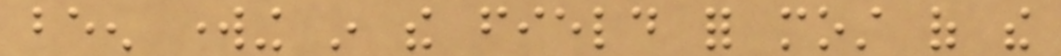been working in the field for most of the
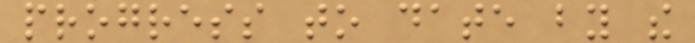progress to date by the
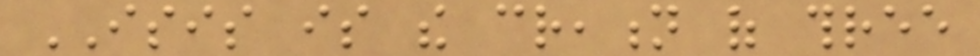ISIS is the creation of three
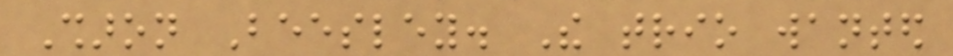Sharon Beesley. The trio wanted
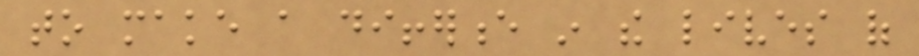to make a difference in the lives of
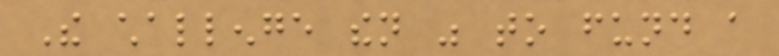The challenge then was to fund a
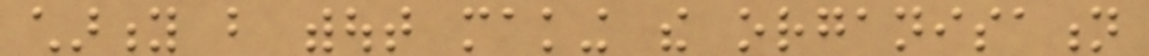charity but without making the organisation
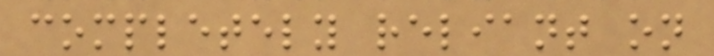completely reliant on
